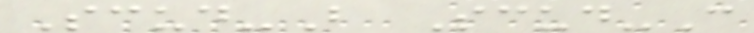Scud-B Scud-C
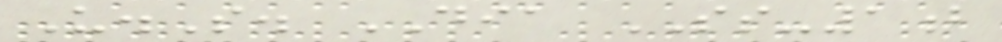U.S. DIA SS-1b
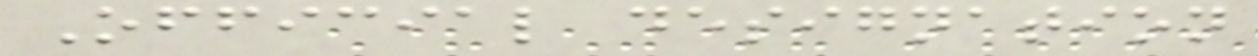Official designation
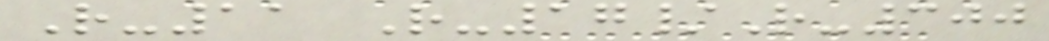R-11 R-17/R-300
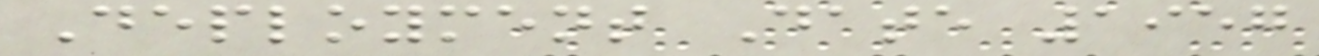Deployment Date 1957
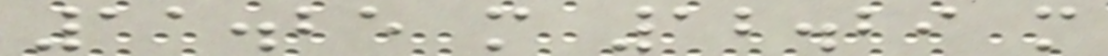11.25 m 12.29 m
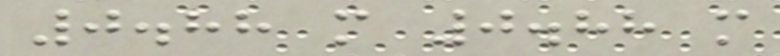0.88 m 0.88 m
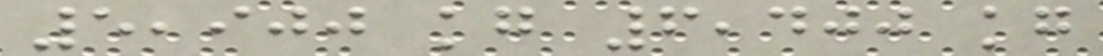5,900 kg 6,400 kg
